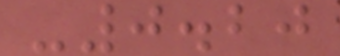-0.20
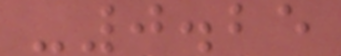-0.25
